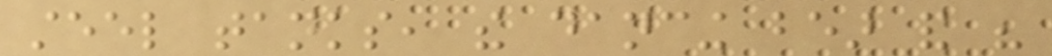steel tanks, the dancing bear and his
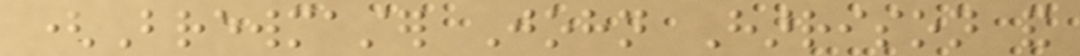(Brewmaster John Harrison and
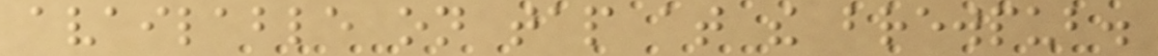available on tap at the brewpub.
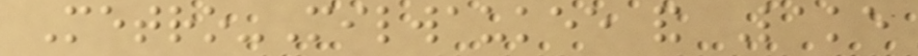Metro-Milwaukee and Lake
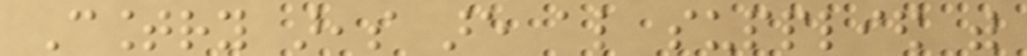Country areas are also supplied with
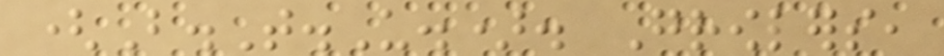(B.T.U.). Growlers,
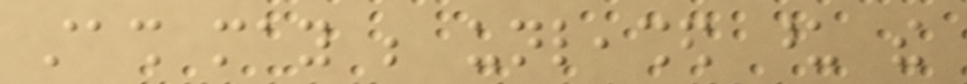stash may be unleashed upon the
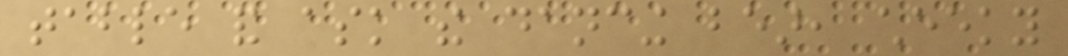table and ask the dancing bear, cheeky
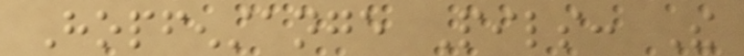Hopfenstange Pils: The
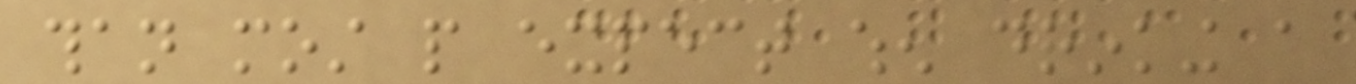than most people expect when drinking a
